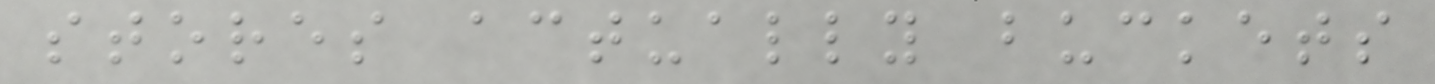stores actually buckets
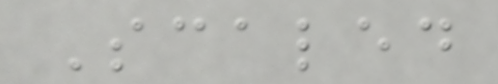Scaled
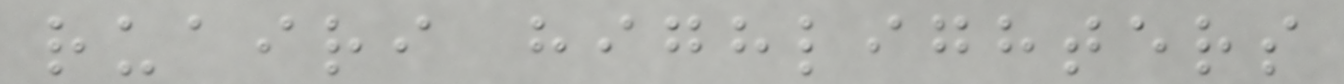ruairi highlighters
